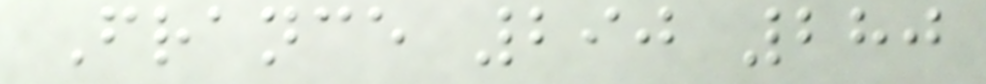France 290 280
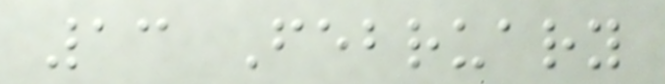13 February
